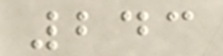243
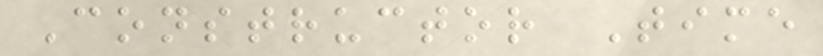Constructor Time
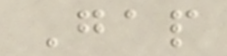Gap
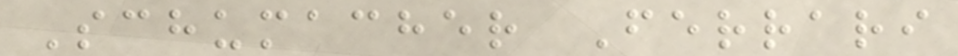Schumacher Ferrari
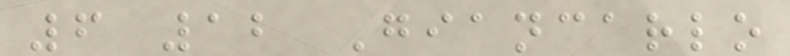6 12 Giancarlo
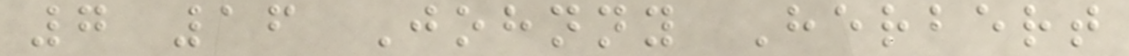7 16 Johnny Herbert
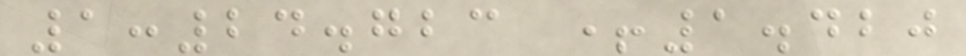1:24.723 +1.420
